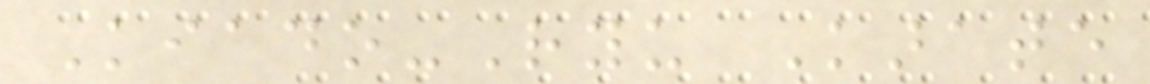Kiado-Ryu Karate
